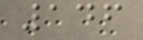146
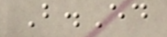B.Ed
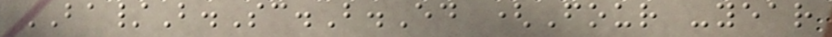BA/B.Sc.B.Ed (Four -year
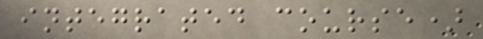integrated course)
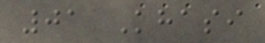01 Khasi
